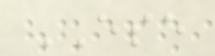ESE
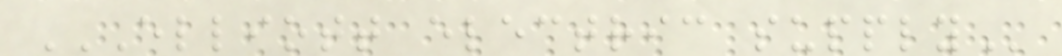ELLIOTT ELECTRIC SUPPLY
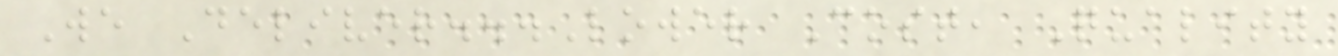We Deliver...Lower Cost, Quality
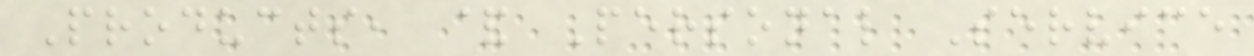Products, & Personal Service
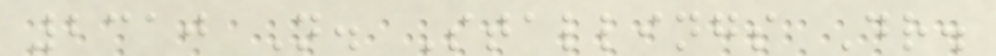2310 N. Stallings Dr.
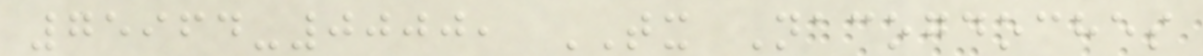75964-0000, TX Nacogdoches
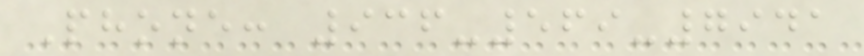Phone: 936-569-7941
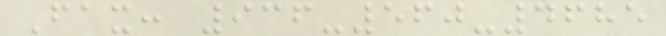Fax: 936-560-4685
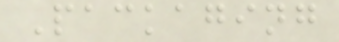Packaging
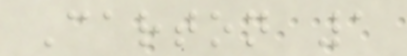Carton 1
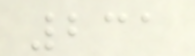231
